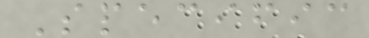Specific
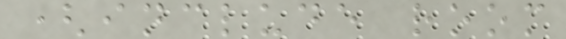(include room
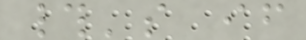#'s if
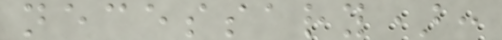necessary):
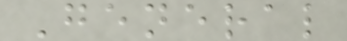General
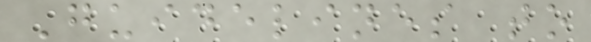Guidelines to
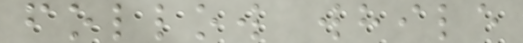follow while
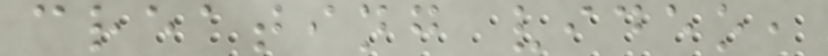creating video,
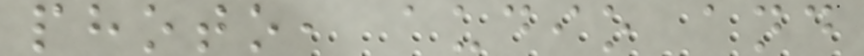photo, audio and
